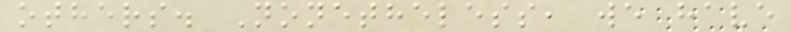others. Nonetheless, we have
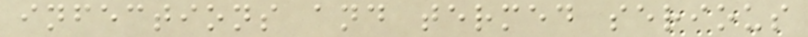infections and termed serious
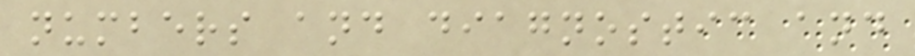numbers and diagnostic and
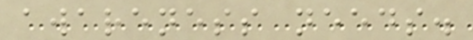awareness needs.
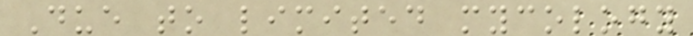Due to limited mycology
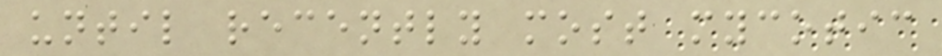until recently most mycotic
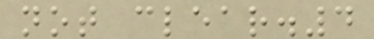not clear.4
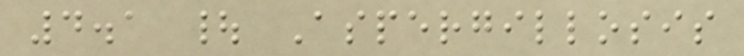4.1 | Aspergillosis
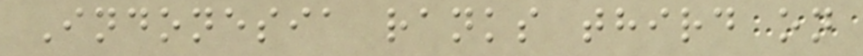Indonesia ranks third on
